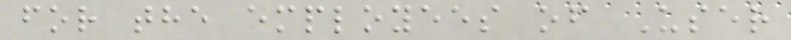for the employees of User
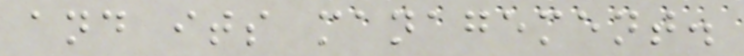and its management.
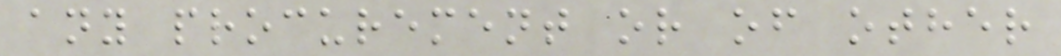any procurement or of other
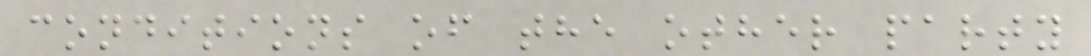conditions of the other party
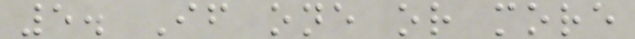5. If one or more
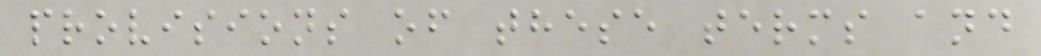provisions of these terms and
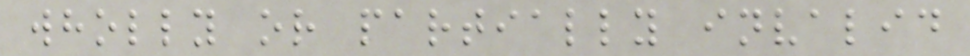wholly or partially invalid
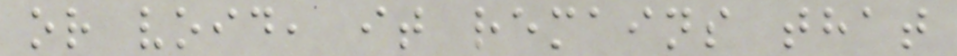or void, it remains that
